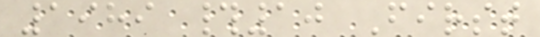1989 #10 First
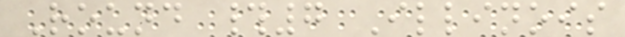Round #7 Illinois
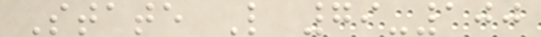State L 79-100
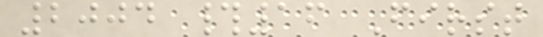2004 #16 First
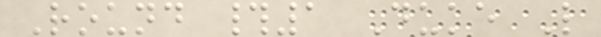Round #1 Duke L
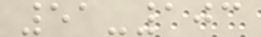51-103
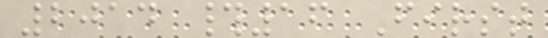2014 #16 First
